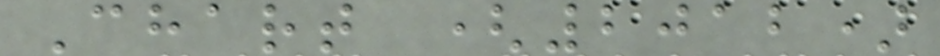Chart (2012)
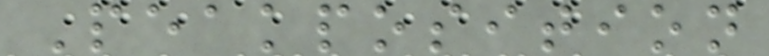Peakposition
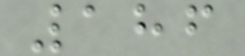186
